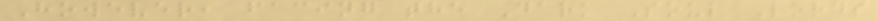However, facing the Dark Soul Lords
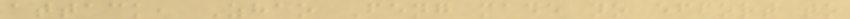attack, Zhao Feng made no effort to
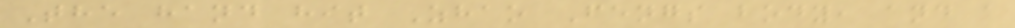The hand hit Zhao Fengs body, and a
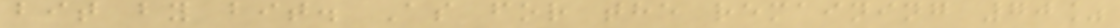bit by bit. As for the remaining 70%
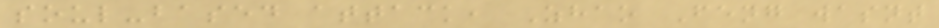soul-based attack, Zhao Feng wasnt
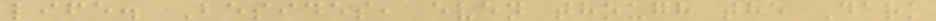life. Besides, even though the Dark
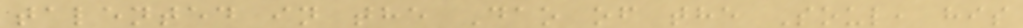talented in the Dao of the Soul, his
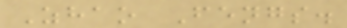Zhao Fengs.
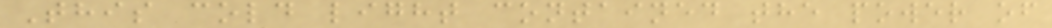This cold light contained the power of
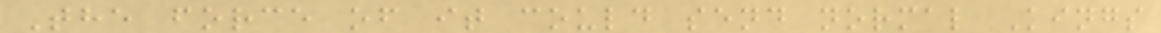The force of it could send normal Kings
